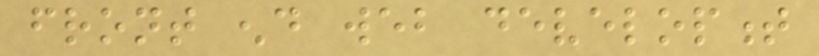front end web development
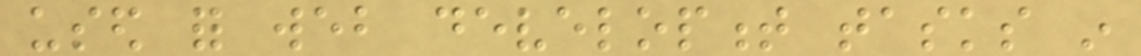used for web development tasks in
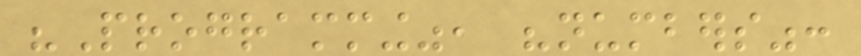"Programming", "numbers":
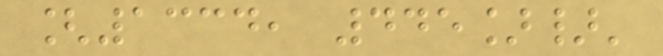[1334, 445]}'
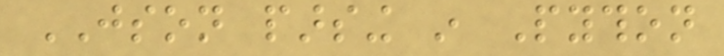JSON parsing in Python
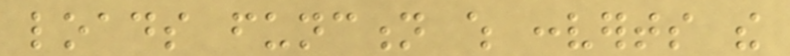loads function which converts the
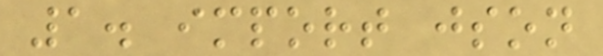1. import json
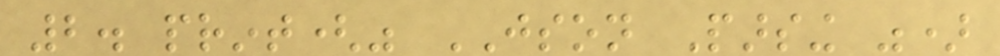2. print(" JSON Parsing ")
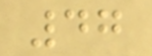47
